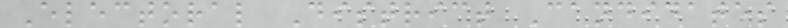Electoral District Candidates
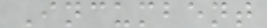Incumbent
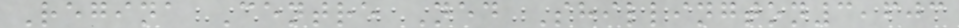Regina Centre Ned Shillington3,603
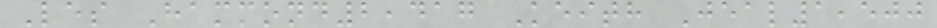Les Hammond2,417 Keith Jeal1,500
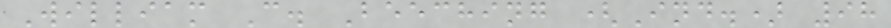William C. Beeching (Ind.) 98
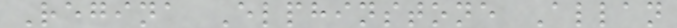Regina Elphinstone Allan
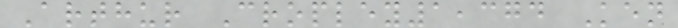Arthur Cropley1,374 Ken
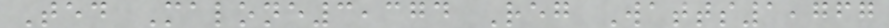Ted Malone3,374 Reg Watts1,767
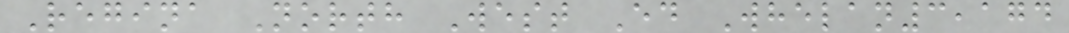Regina North West Ed Whelan3,174
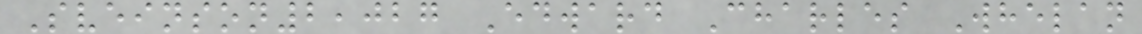Sveinson2,027 Edward Charles Whelan
